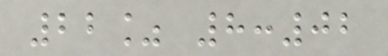22% 8:02
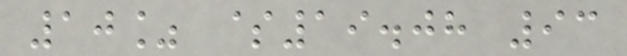10% $19.08 93
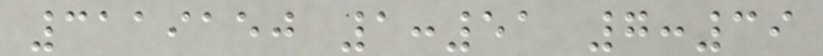3119150 1:51 7:39
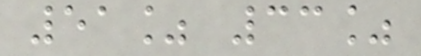51% 33%
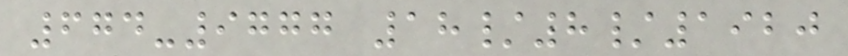674-9777 18/8/1920
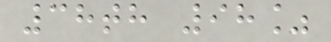38th 98%
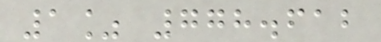1% 778.612
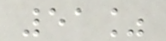51%
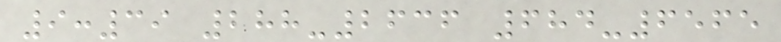9:39 288-2636 684-6565
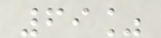69%
